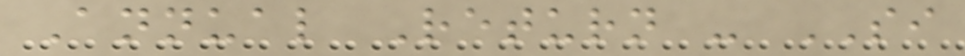Annual Return - SI
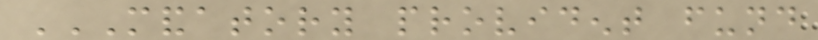MANDATORY PROVIDENT FUND
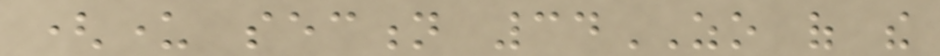(under section 34ZO of the
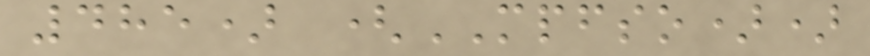485) (MPFSO))
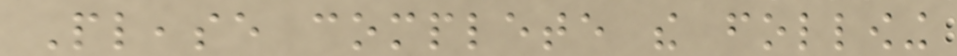Please complete the following
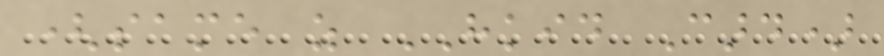(same as HKID Card)
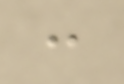:
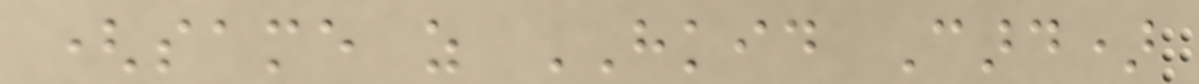(same as HKID Card)
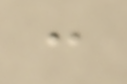:
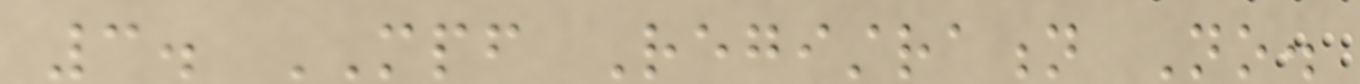3. MPF Registration No.
